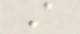A
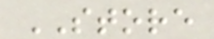STORE
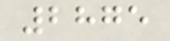2875
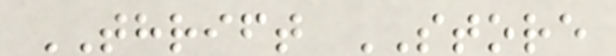THRIFT STORE
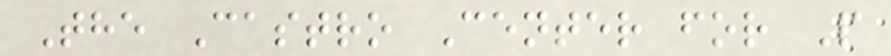The Castro Center for P
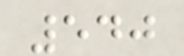540
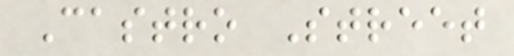Castro Street
